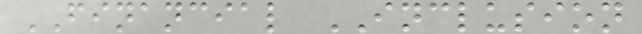FINANCIAL INCLUSION
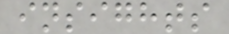insights
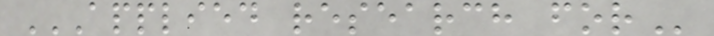APPLIED RESEARCH FOR
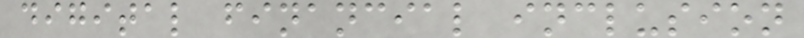digital financial inclusion
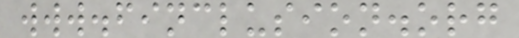www.finclusion.org
